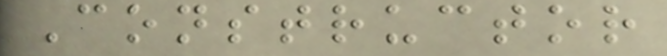Constructor
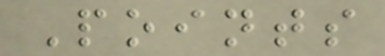Points
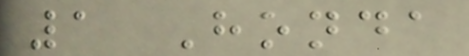1 Honda
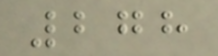278
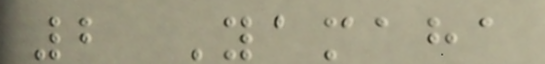2 Yamaha
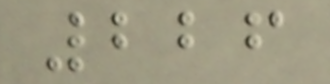226
